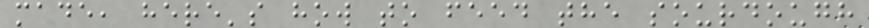made, here's how to feed the sourdough
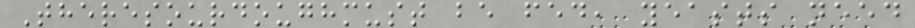Theresourdoughmust be fed, yeasts need
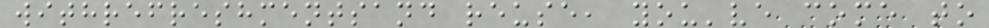withrefreshmentsand reuse, you've come to
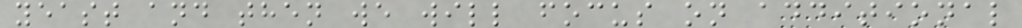yeast and then we will focus on additional
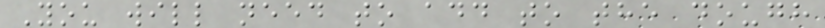You will need to add to the dough
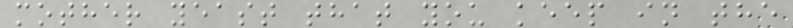mother yeast that you keep in the
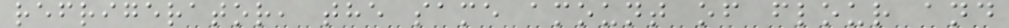refrigerator, the same amount of flour and
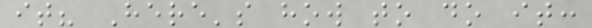it? Here's how to do it:
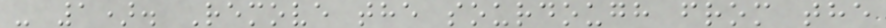- 1). Remove the sourdough from the
